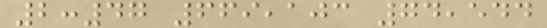2:47 669,103 74,544
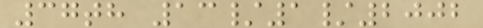37th 13/1/2002
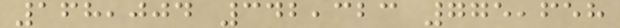168,004 342,323 775,658
